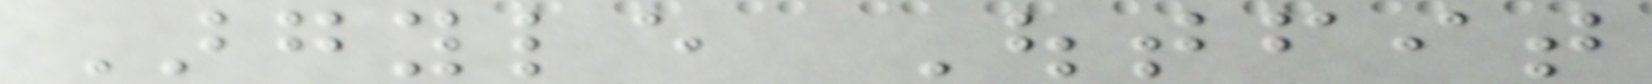Argyle Outfit
